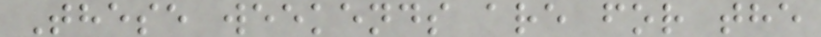These weekends are for the
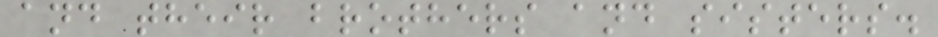and their brothers and sisters.
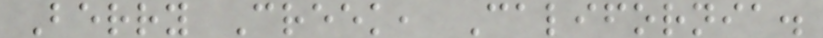Berry Creek, California.
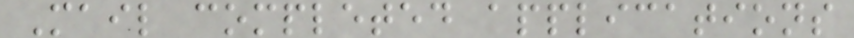Mail completed applications
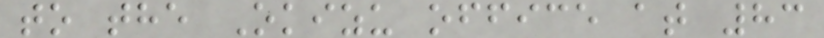to the Okizu office at 83
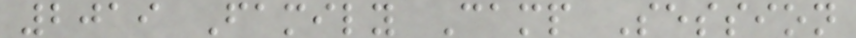2019 Family Camp Session
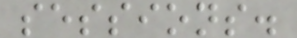sessions.
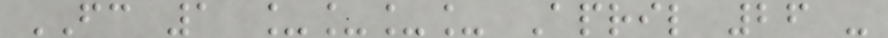FC 1 ____ April 26 -
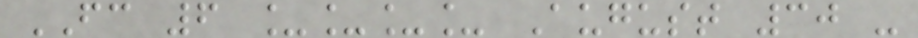FC 6 ____ August 30 -
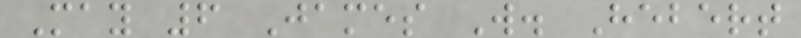May 6 James W. Hebert
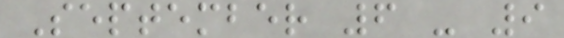September 6 - 9
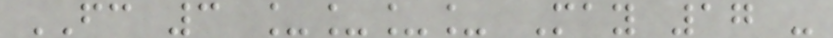FC 3 ____ May 17 -
